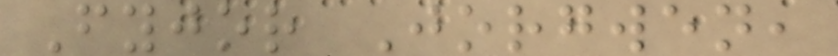Fyjor Jorgwen,
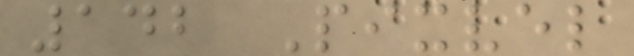142 Pixvel
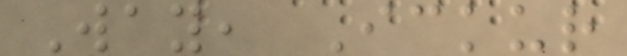Way, Ickur
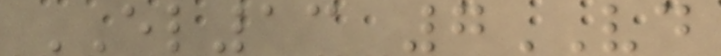EL13 7VD
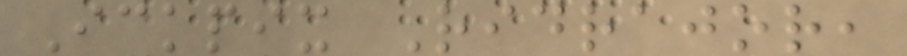Ickpix Ridrajor,
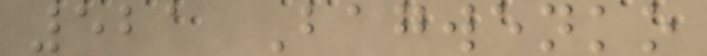521 Bagwenko
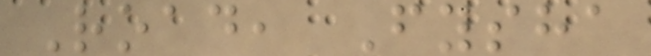Road, Fysha
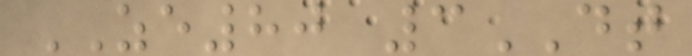ZE80 3DT
